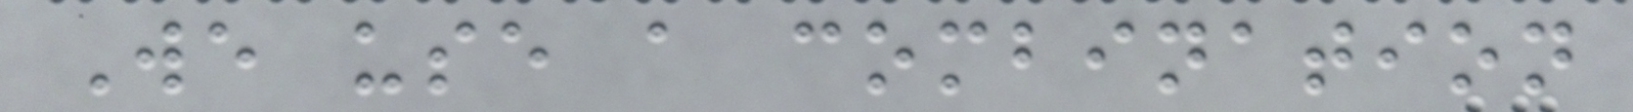We use a combination
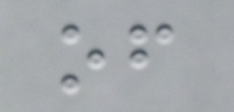of
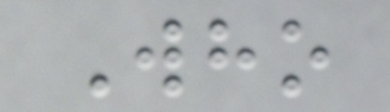Who
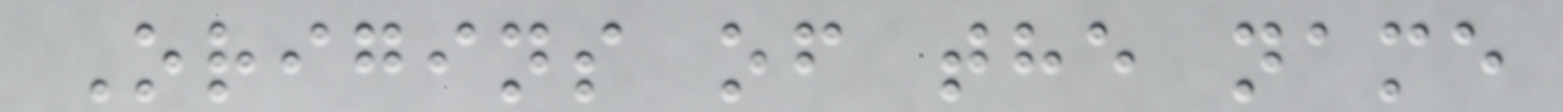Origins of the name
